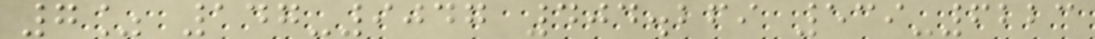7% 147-9047 404.269 539-6223
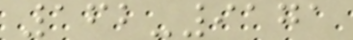162-9171
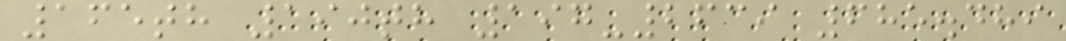165th 190th 197-2639 685.489
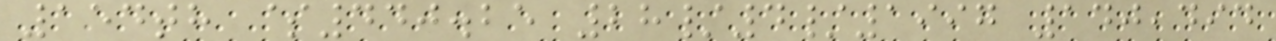154th $440.25 28/4/1997 140,494
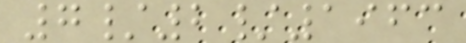7/2/1963
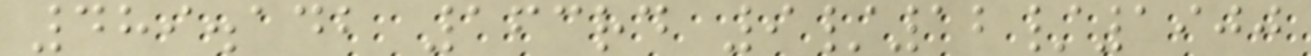489.142 163rd 9/12/1900
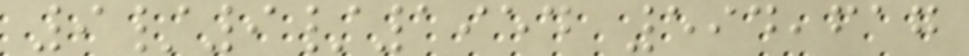9/9/1954 594,617
